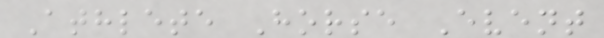Athlete Horse Event
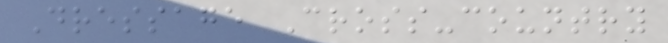Dressage Cross-country
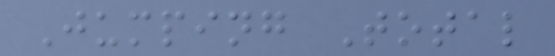Jumping Total
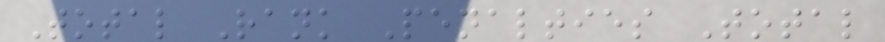Total Rank Penalties Total
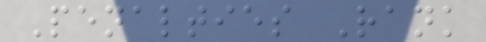Penalties Rank
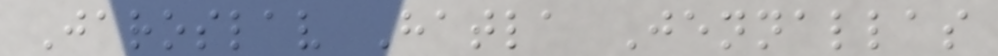Jaroslav Hatla Jennallas
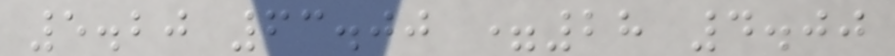5.20 63.00 =28 4.00
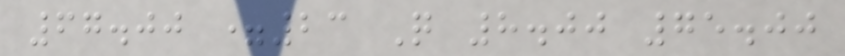67.00 =23 Q 8.00 75.00
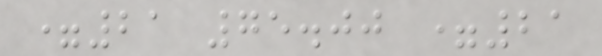=21 75.00 =21
